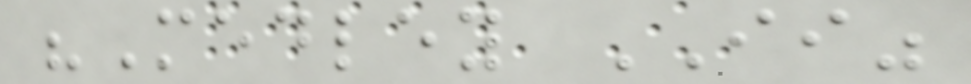"Medley II"
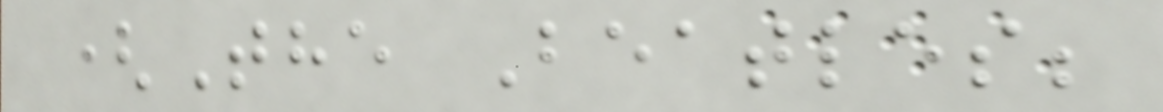(The Beatles;
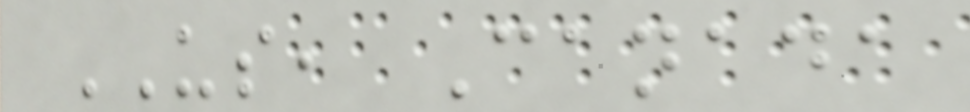US, Canada
